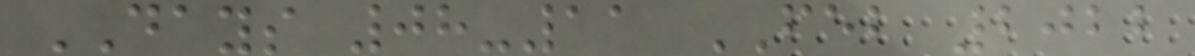DAYS 08-11 FEB 2022
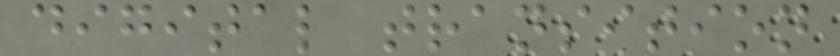digital transition
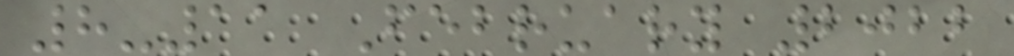8-11 February 2022
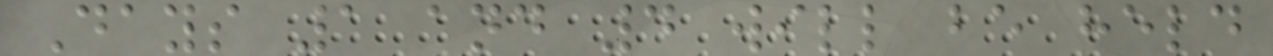Days 1 and 4 will be held
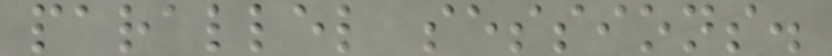parallel sessions.
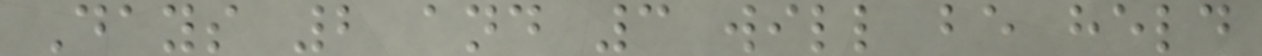Days 2 and 3 will be held
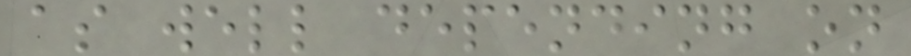as well depending on
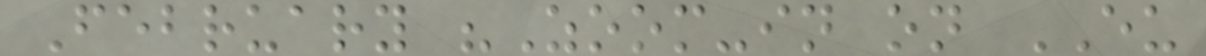February "Zoom-in on EU
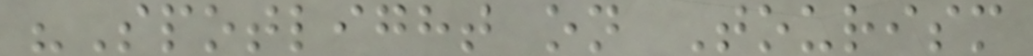"Spotlight on Tourism
